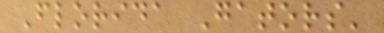Florida Gators'
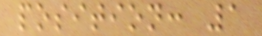position: 1
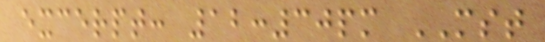excerpt: 12:30pm MST
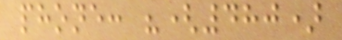phone: "(480)
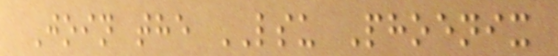Join the LSU Phoenix
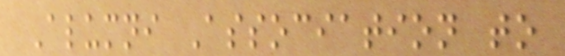Alumni Association to
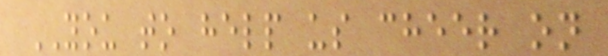YOU to help us cheer on
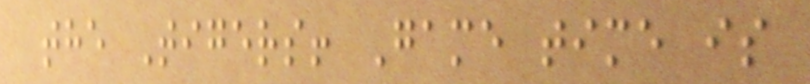the Tigers! Game time is
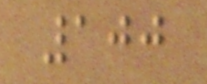100
